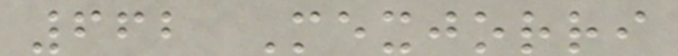662 Mexjorri
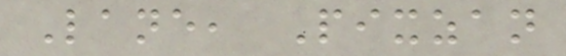Lane, Pixzan
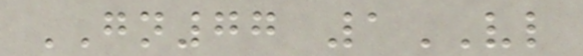GN77 1VL
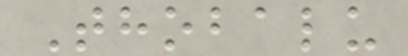Thobalu
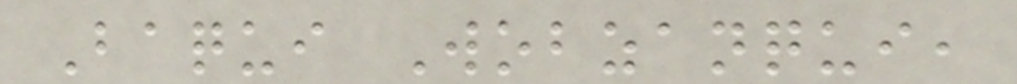Baqui Wobzanqui,
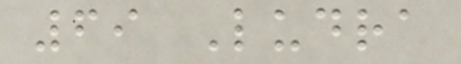69 Ludra
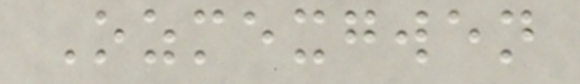Ozmexgwen
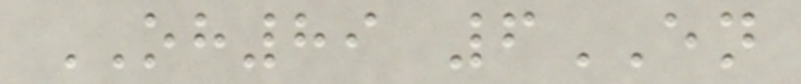OH89 6EN
